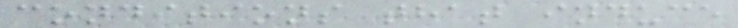conditions that induce
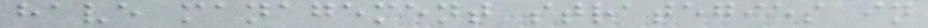have management strategies in
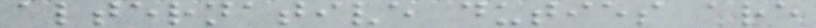alternative duties are
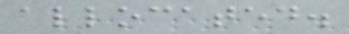allocated.
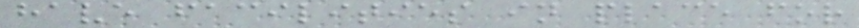have facilities in place for
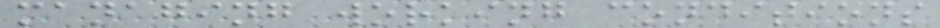managing working conditions
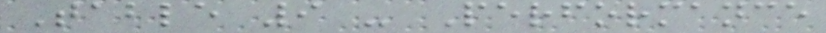Table 9 - Performance
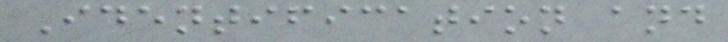Identification and
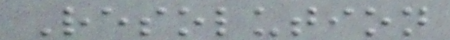Resolution
